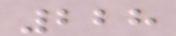228
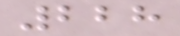228
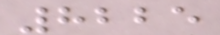8225
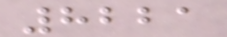8221
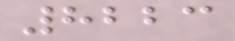8223
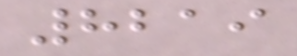8219
